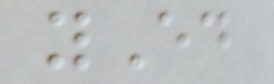yEd
